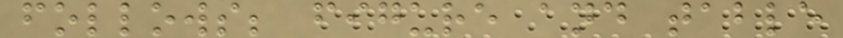follows; figure and table
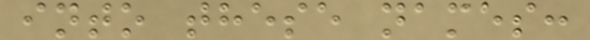into these names:
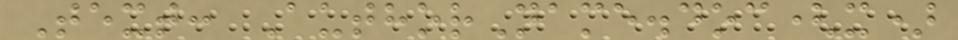Text: AuthorName.doc(x)
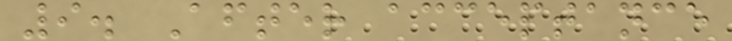9. After acceptance
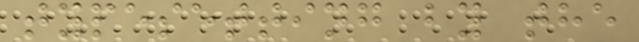typesetting by the
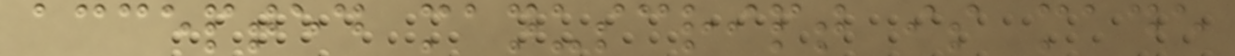accepted manuscript is made
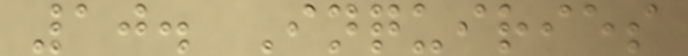10. Inquiries
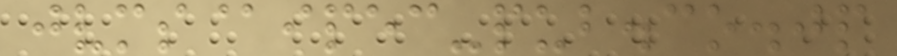jvms@ipec-pub.co.jp
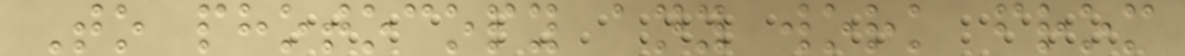To photocopy any work from
